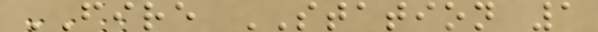FIRE STATION 1
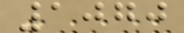1070
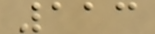113
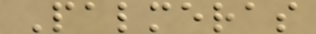Palmeras
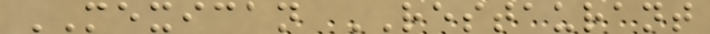MEXICAN RESTAURANT
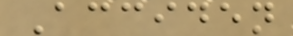Acciden
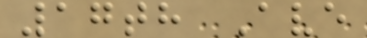17th Ave
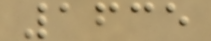1635
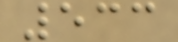533
